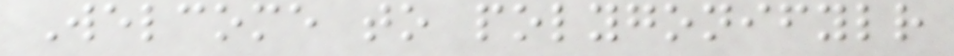Welcome to polygonifylr
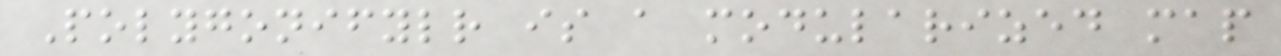Polygonifylr is a modularized map
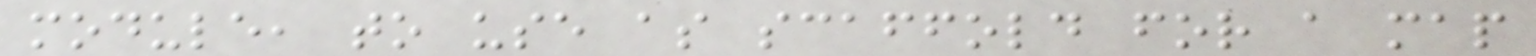module, to use as scaffold for a map
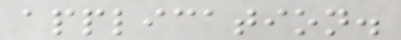application.
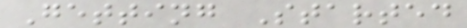Getting Started
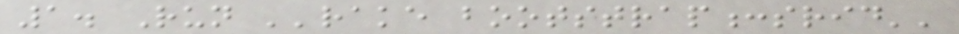1. Run ''rake bootstrap:srid''
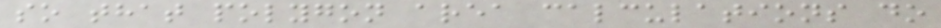so that polygon area calculations do
